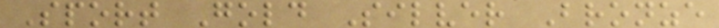Sport Gold Silver Bronze
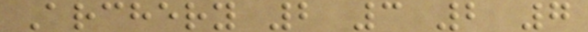Archery 2 3 2 7
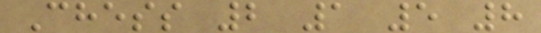Chess 2 1 5 8
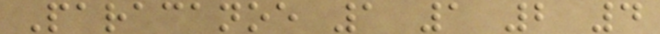Paracanoe 1 1 2 4
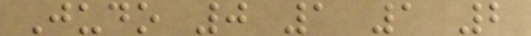Judo 0 1 1 2
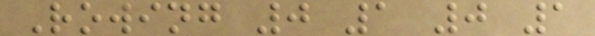Rowing 0 1 0 1
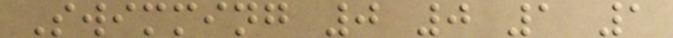Swimming 0 0 1 1
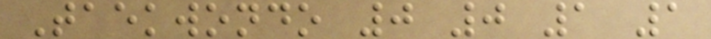Taekwondo 0 0 1 1
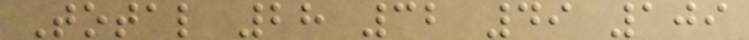Total 28 32 49 109
